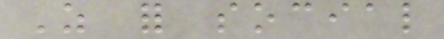As for social
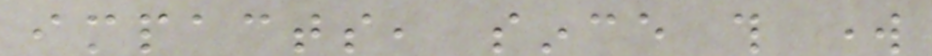impacts, since this work
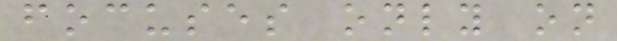focuses only on
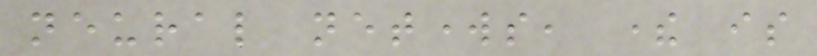neural networks, there is
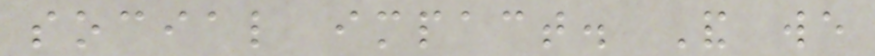social impact. And we
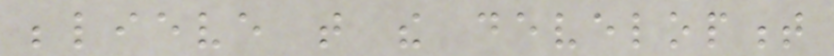believe that the development
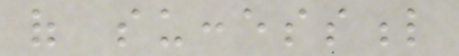of successful
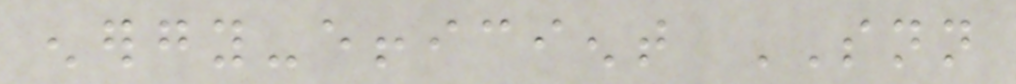energy-efficient SNN
